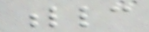llc
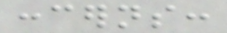concerns:
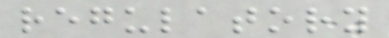regulatory
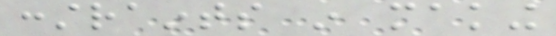constraints in making
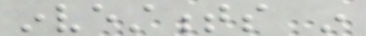investments in
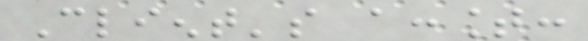Client's account:
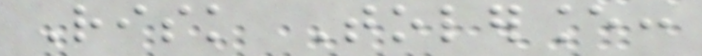Risk Tolerance:
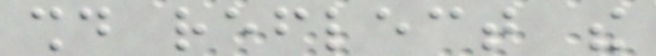should reflect the
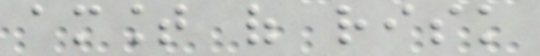amount of risk
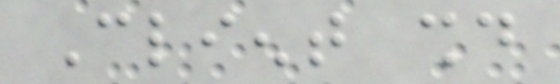Client should
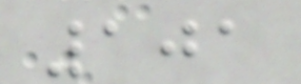101
